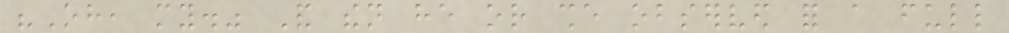"Oh, my." And then he or she observed for a full
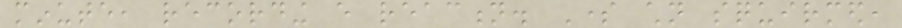minute, recording every reaction. Some children squirmed,
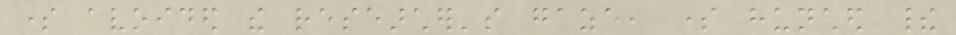some avoided the researcher's gaze, some hunched their
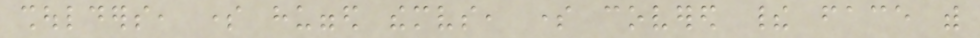shoulders, some hugged themselves, some covered their face with
